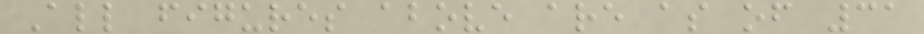All figures above are as of 31
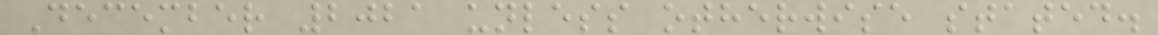December 2021 unless otherwise stated.
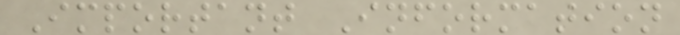Important Information
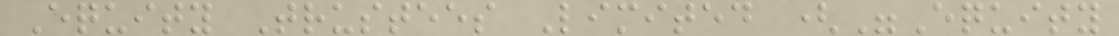Equity Trustees Limited ("Equity
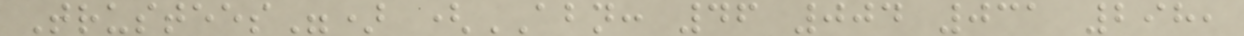Trustees") (ABN: 46 004 031 298,
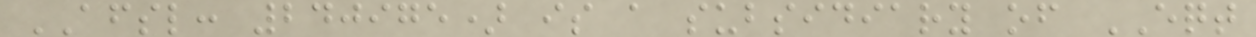AFSL: 240975) is a subsidiary of EQT
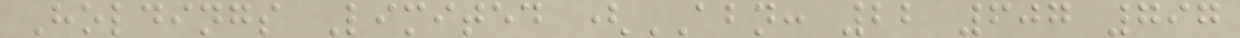Holdings Limited (ABN: 22 607 797
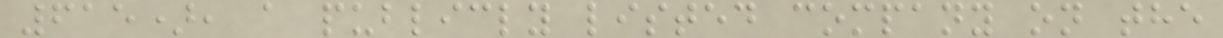615), a publicly listed company on the
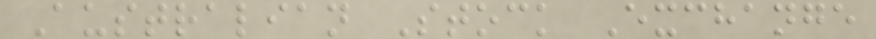Australian Stock Exchange
